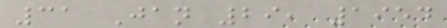31 Jan 29, 1954
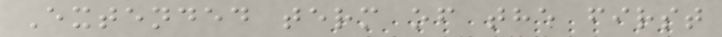Extended term of the first
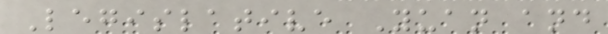Legislative Yuan and
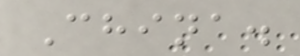China.
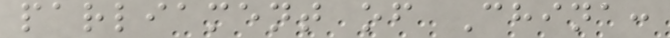parliament of China:
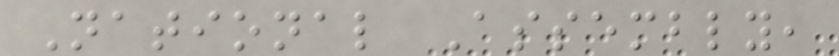National Assembly,
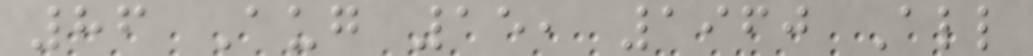86 Aug 15, 1960 All
